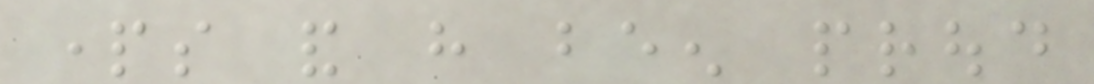parts and have been proud
